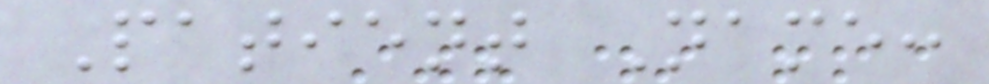Patient Name:
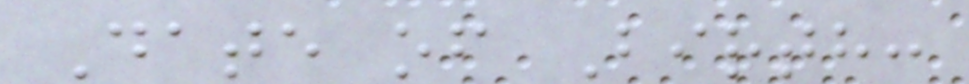Date of Birth:
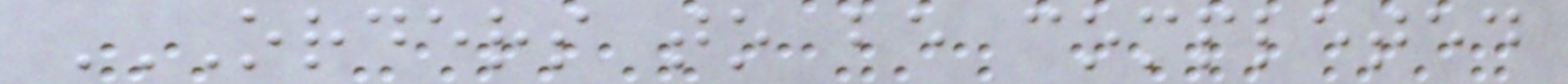ORDERS TO BE COMPLETED
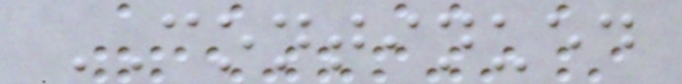CONTINUED
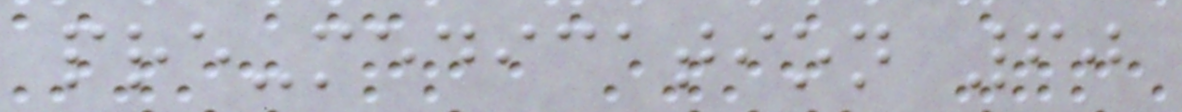pre-medication 60
